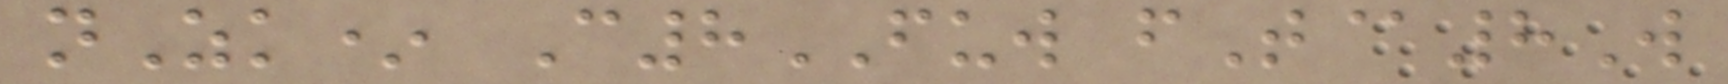nZk* C8FUW fT@8W
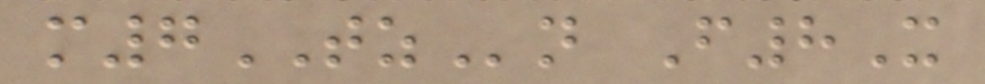m7TZn F8X
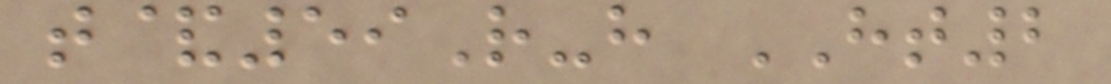t&59R-h HT2
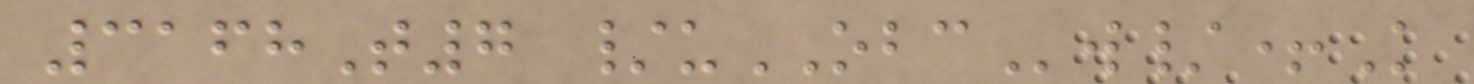3168T7 /uOBCw/+K
